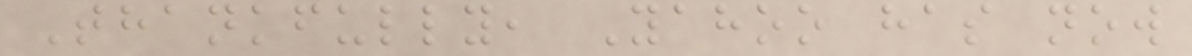Thankfully, Yahoo has now
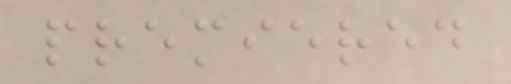premiered
